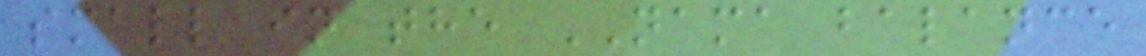small in the NAMA balance
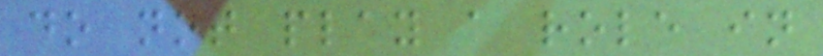do not play a role in
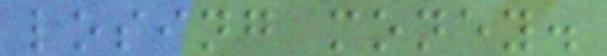losing money.
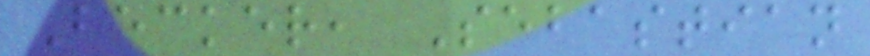Becker, Sebastian
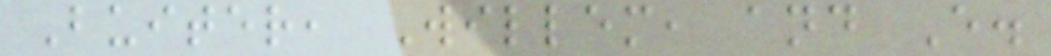Buiter, Willem, and E.
